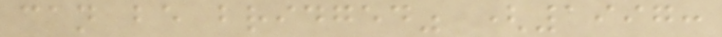can be bridged" (1997:
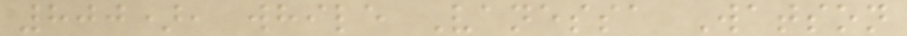800), while Vanessa Watson
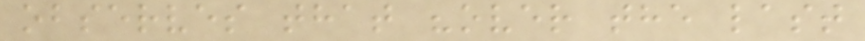observes that "over the last
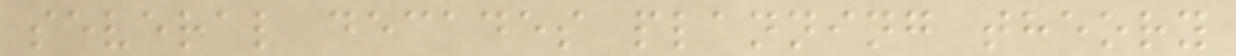several decades planning theory
